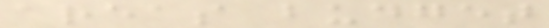areas budget
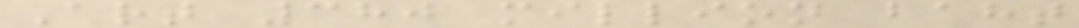Art 380 million baht
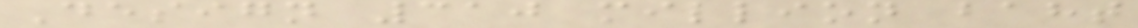Design 310 million baht
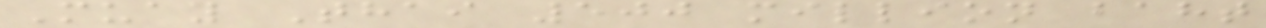Muay Thai 500 million baht
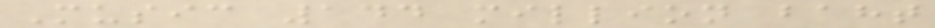Music 144 million baht
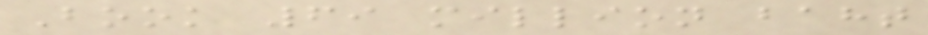Book 69 million baht
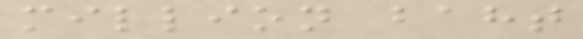million baht
